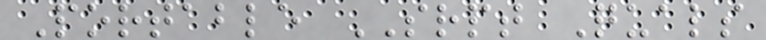Portable SRPT Quals
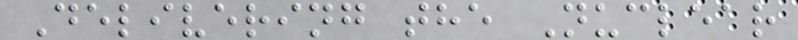Delivering the Nuclear
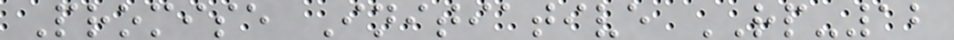Promise Initiative RP-12
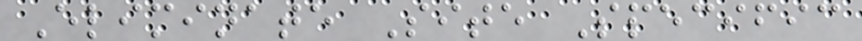Eliminate Site Specific
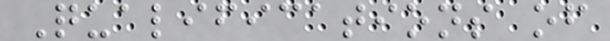Qualifications of
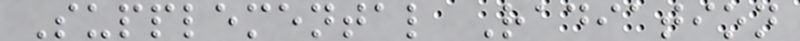Supplemental Radiation
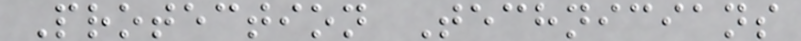Protection Technicians
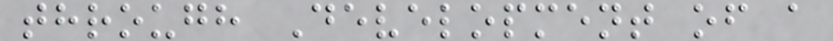through Development of a
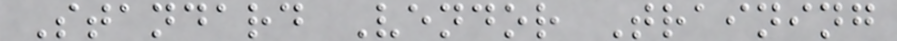Standard Vendor Training
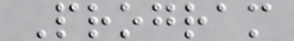Program
